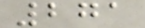271
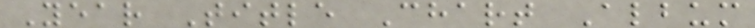Year Title Chart Album
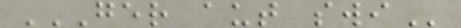GER AUT SWI
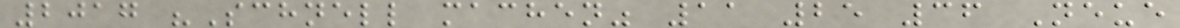2017 "Schnell machen" 11 25 36 Neue
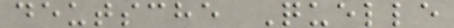deutsche Quelle
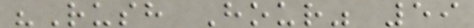"Rush Hour" 59
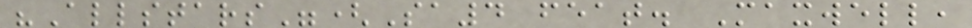"Allstars"(Sa4 feat. Maxwell,
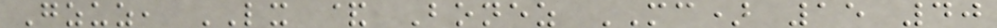Gzuz, LX & Bonez MC) 15 40
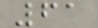61
